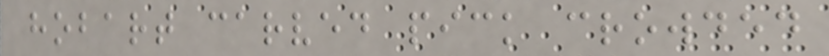hobart carved pick crowded
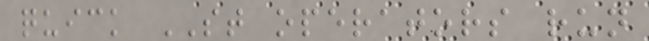quick ST operators run
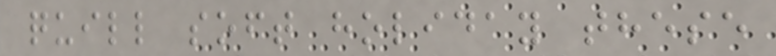quill soft holiday these
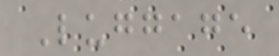Luggage
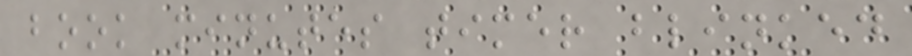book minutes timer blinked
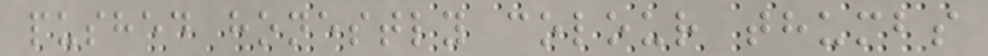pushed honestly colour thumbs
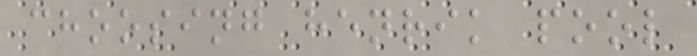choosing henrik pool
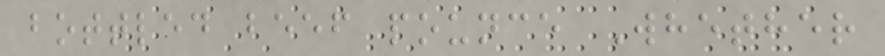bottled beef pounce Whether
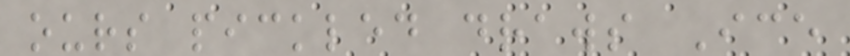ours pickled draws Ice
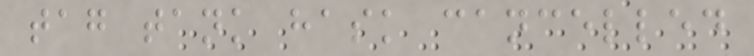tag tank hask cancelled
